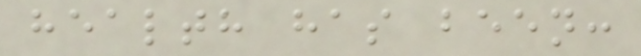health has been:
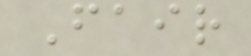Fair
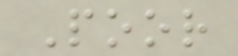Poor
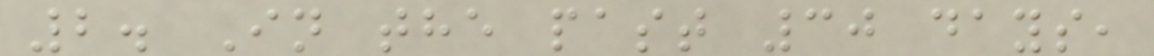2. In the past 30 days,
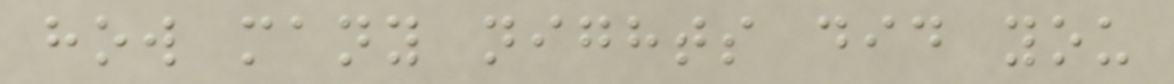how many nights did you
